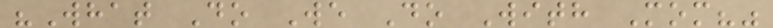"What Do We Do With Mom?"
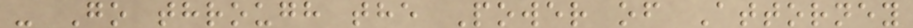- Go through the Power of Attorney
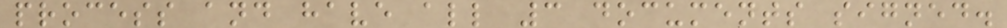process and have all 3 documents signed.
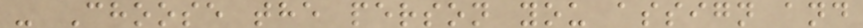- Choose the person you assign and
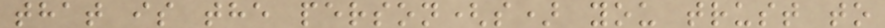that is the person(s) you trust to
